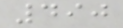490
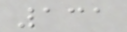131
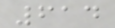614
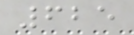625
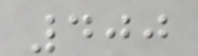400
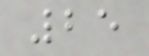25
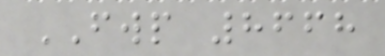FWP 8668
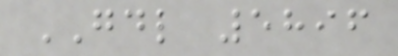GDL 5896
